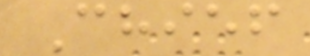Chief
